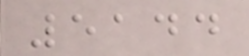5144
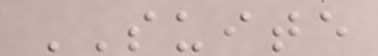SUITE
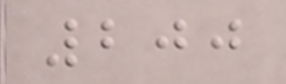200
